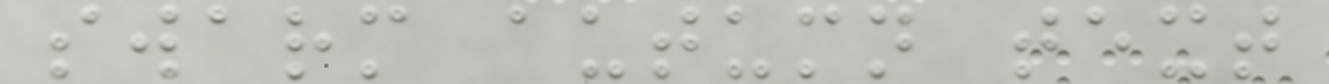swarm autumn text
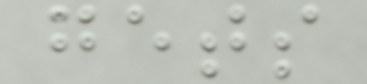gets
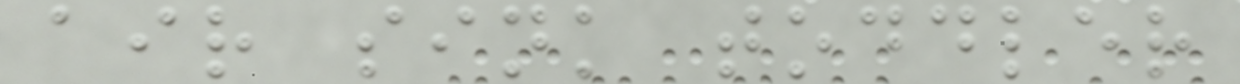air sink toddler
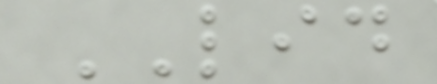LID
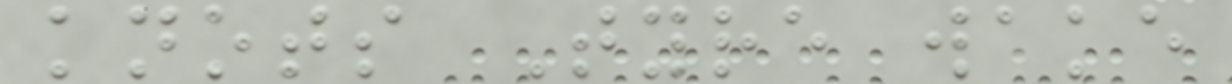knots Tyre wake
